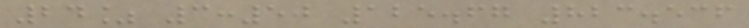24% 3:50 125.67 823.536
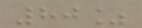80%
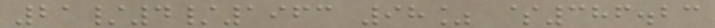21/4/1963 98% $386.23
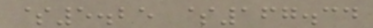$5.25 $167.34
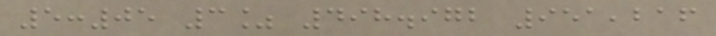5:05 3% 498.972 951,216
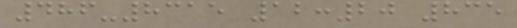486-8315 12:20 835
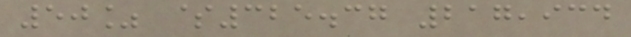50% $325.37 217,934
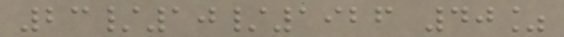23/10/1926 40%
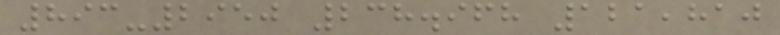893-2950 238.968 121,810
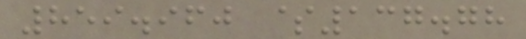859.960 $137.78
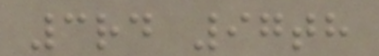3rd 97th
